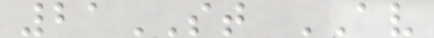21ST AV
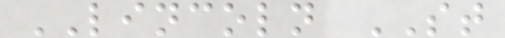LINCOLN ST
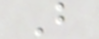B
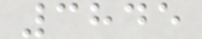3845
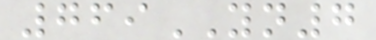769YN7
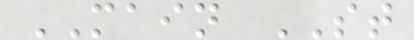MAIN ST
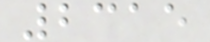2315
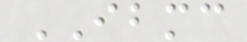IBMC
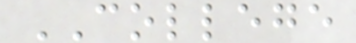COLLEGE
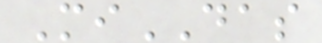MiDAS
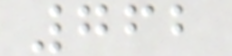762
